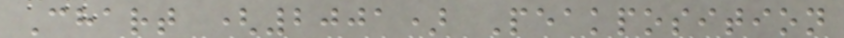Chart (2001) Peakposition
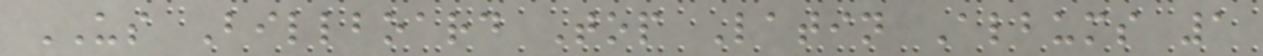US Billboard Top Latin Albums 1
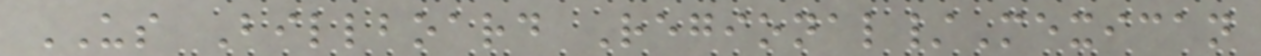US Billboard Regional/Mexican
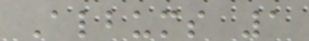Albums 1
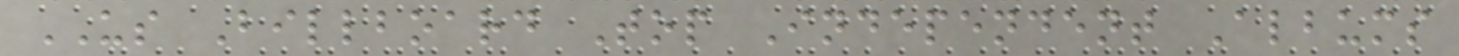US Billboard Top Independent Albums
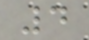4
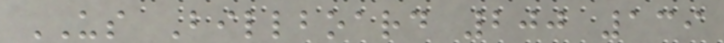US Billboard 200 139
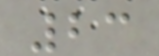23
